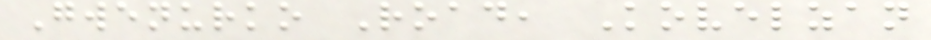Gwenurko Road, Kovelzan
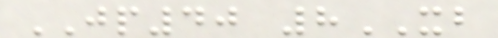JP40 8XB
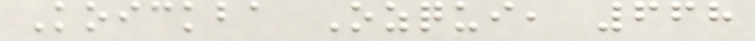Koickba Ozqui, 668
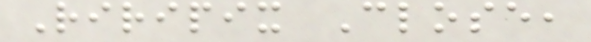Riripix Close,
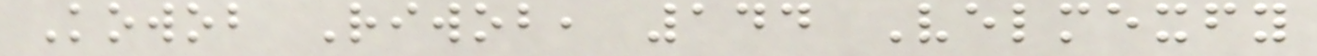Kowob Riwob, 144 Velmexfy
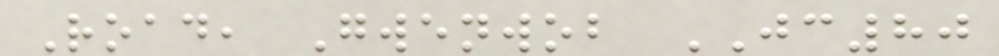Road, Gwenwob JC80
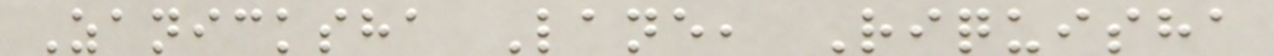Zanicksha Lane, Riquisha
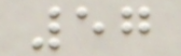57
